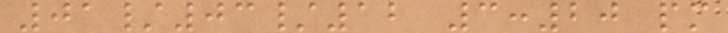01/03/12 3:20 pm
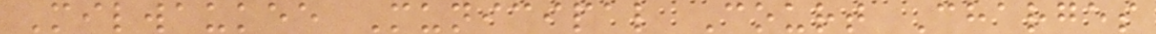Milwaukee Municipal Court Charges
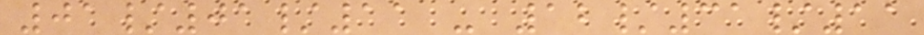01/01/11 - 12/31/11
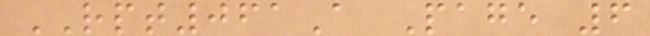RPT061A Page 6
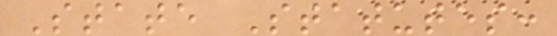State Statutes:
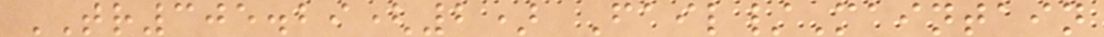TR305.29(2) Fail/Maintain
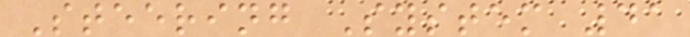Steering System 41
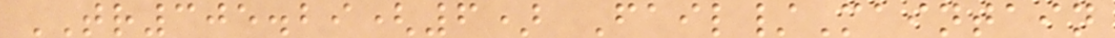TR305.29(6) Fail/Maintain
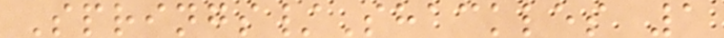Springs/Shackles 1
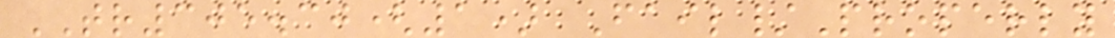TR305.30(1) Fail/Properly
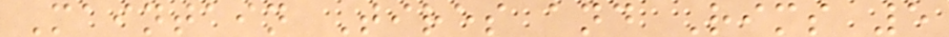Maintain Tires and Rims 5
